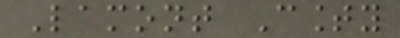Lamont County
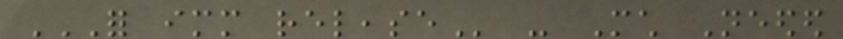FOR IMMEDIATE RELEASE - Much Needed
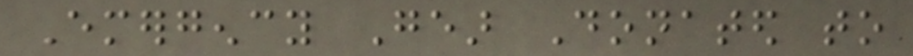Emergency Gear Donated to
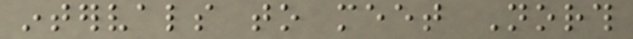intervals to meet North
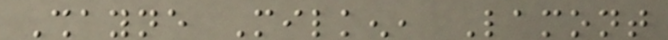Shayne Milken, Lamont
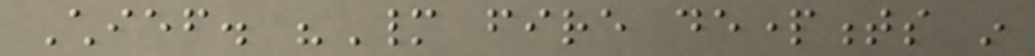Chief. "Many fire departments in
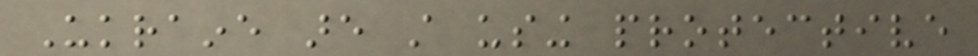Ukraine are still using protective
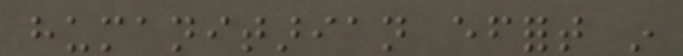humanitarian effort in
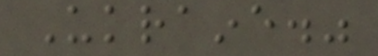Ukraine."
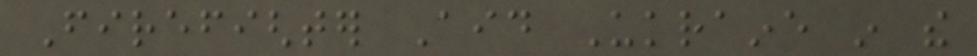Firefighter Aid Ukraine in the
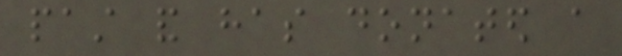past and has donated a
